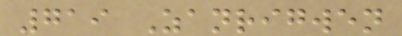719 Zanrigwen
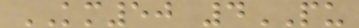KM50 4PU
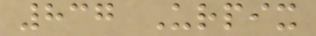837 Urpix
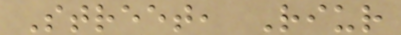Street, Riur
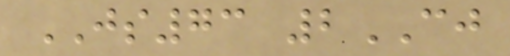JS73 2CJ
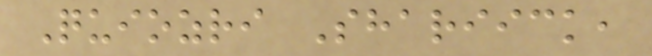Quiozri Shariick,
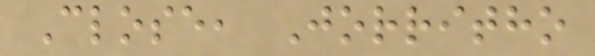Close, Jorritho
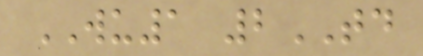WU1 2TD
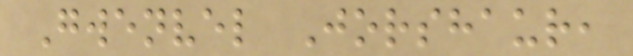Gwenvel Jorshaur,
